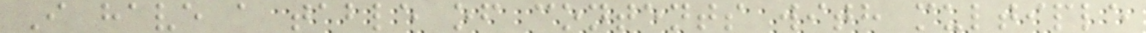I have a table of contents with multiple
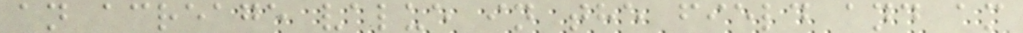an acreage value in the field and am
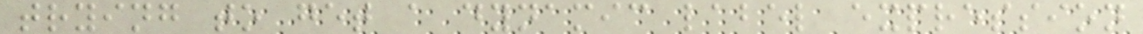trying to get a dynamic label expression
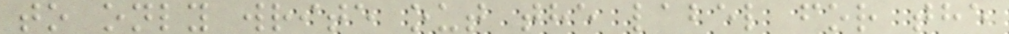to only write out the label for the
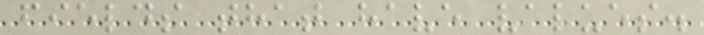fields that have values.
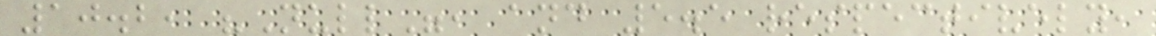10.2, "Null", and 5.5 respectively,
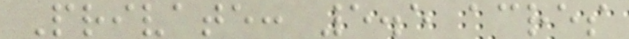Private: 5.5 acres
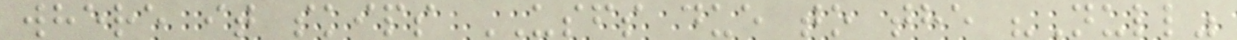where it skips USFS due to the "Null"
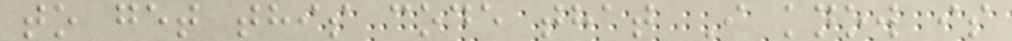to get this code that I know is
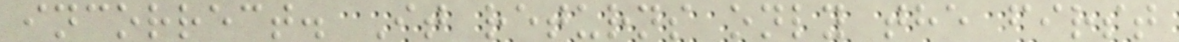incorrect. It returns only the first
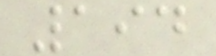194
